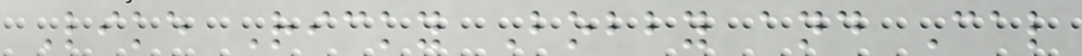Like Ricky Bobby and Cal
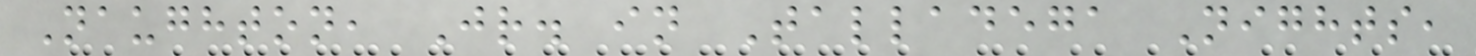Naughton, Jr. in Talladega Nights,
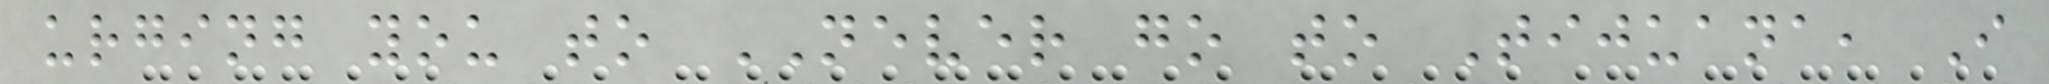urging you to NEVER go to Tijuana, I
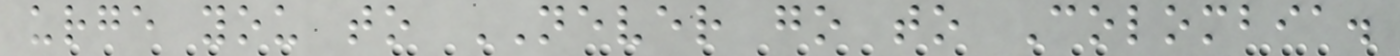urge you to NEVER go to Colombia.
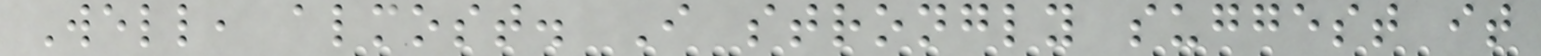Well, almost. I strongly suggest it
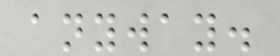anyway.
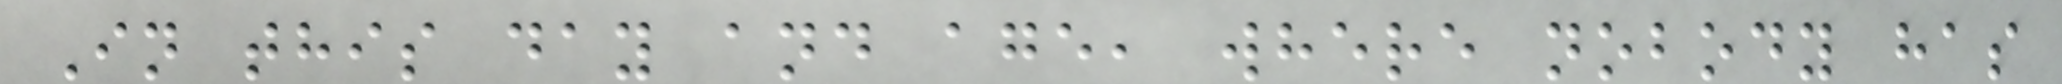In this day and age, where nobody has
